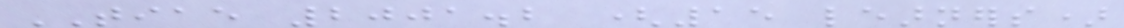TIAE 2001.2 (15 learners)
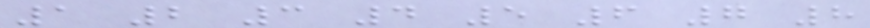1 2 3 4 5 6 7 8
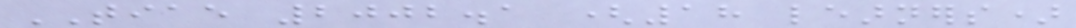TIAE 2002.1 (18 learners)
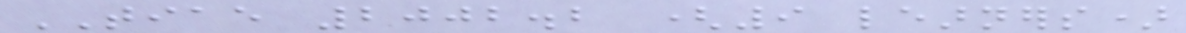TIAE 2002.2 (9 learners)
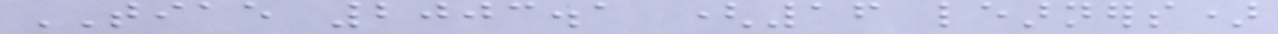TIAE 2003.1 (16 learners)
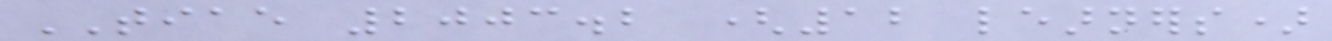TIAE 2003.2 (12 learners)
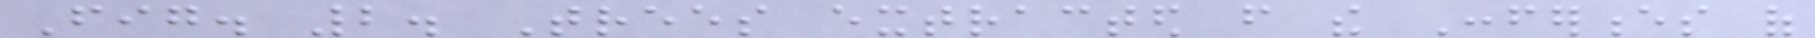Fig. 2. Trees extracted from the Conferences of
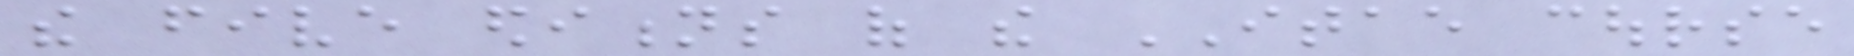the five editions of the ITAE course
